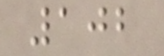102
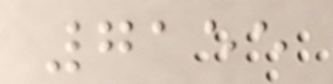7155
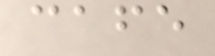cafe
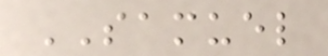SAMUEL
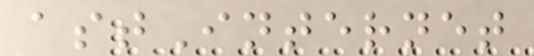astInternet
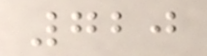720
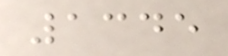1345
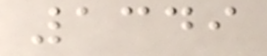1349
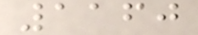1160
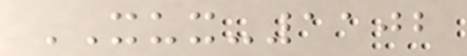XUX-1102
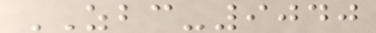ZBC-9040
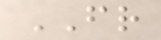FR
